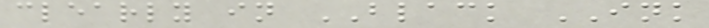clearly in BLACK INK
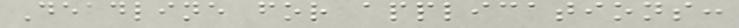Deadline for applications:
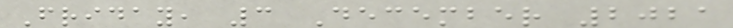Friday, 3 December 2021
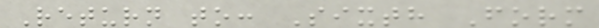Return to: Sixth Form
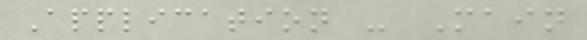Application - Main
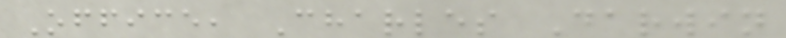Office, Charles Darwin
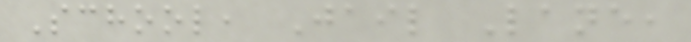School, Jail Lane,
